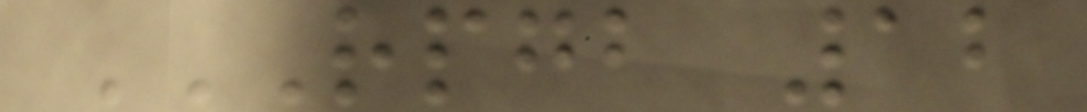RPGB 12
